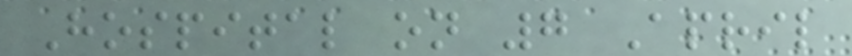Hospital on 7 April
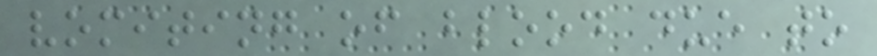vomiting of blood due to
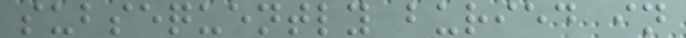subsequently buried in
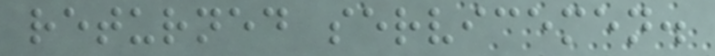returned servicemen.
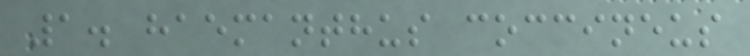1. haemanthus coccineus
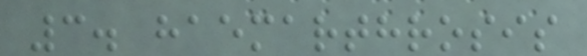3. haemarthrosis
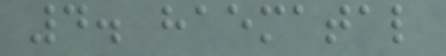4. haematal
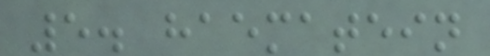5. haematein
